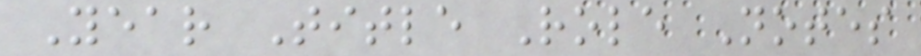Year Title Role Notes
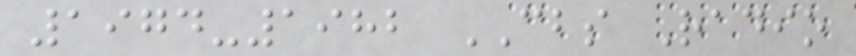1974-1982 CBS Radio
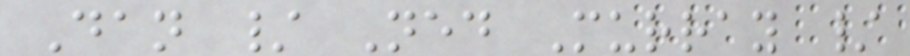Dan / Ned Murray /
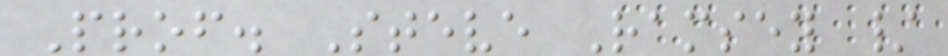Prof. Steve Ramsey /
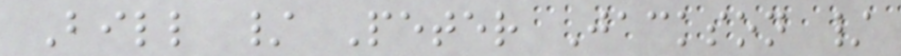Bill / Peter Jackson /
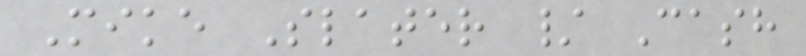Mike Slater / Cash
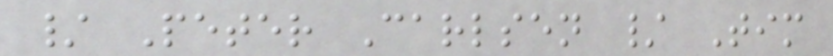/ Peter Carlsen / Tim
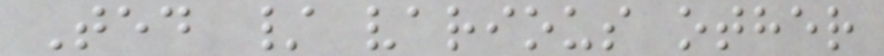Ted / various other
